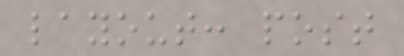layout: post
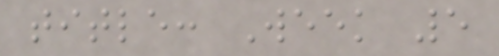title: Week 5
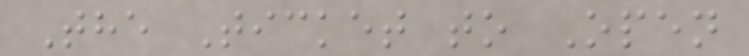The Ticket to Open
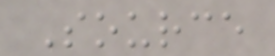Source
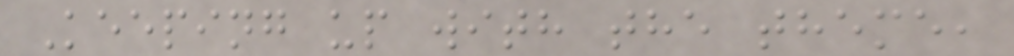Keeping up with the theme,
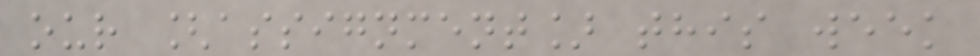our [assignment] this week
